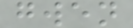gwen
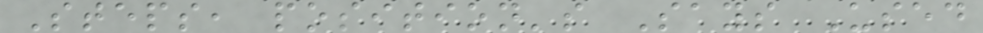Steps, position's Says Used
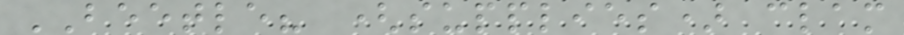BEETLE? (supplies) clam
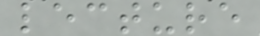lecture
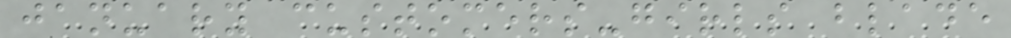january customers-girls blade
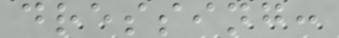dressing:
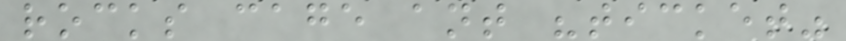rocks cage ant "ticket"
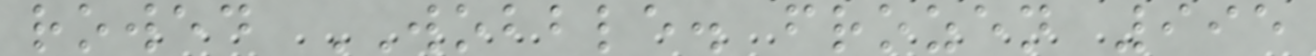rowed WOBBLE. frozen 995
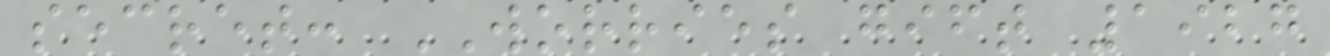secret: WORRIES gift 1927
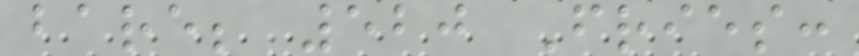bare; 520 Fries:
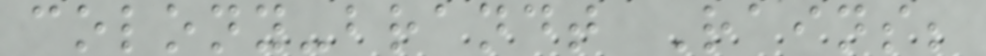colony-brandt Rains;
